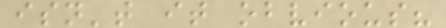isn't it obvious?
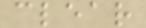clear
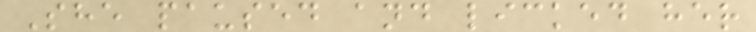She paused and licked her
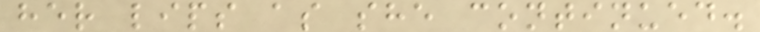her lips as she continued.
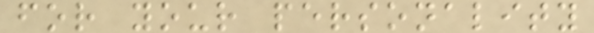for your personality
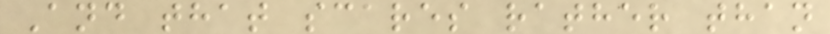And that scares rather than
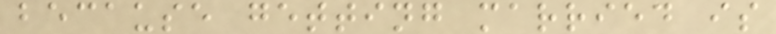because getting married is
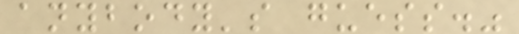anybody's guess."
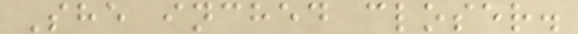She inched closer.
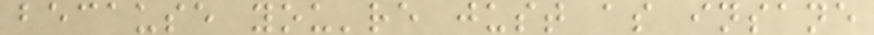because you're just as insane
